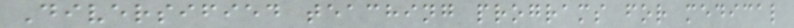Diversified teaching programs for medical
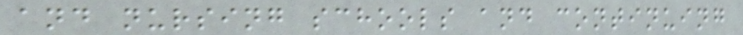and nursing schools and continuing
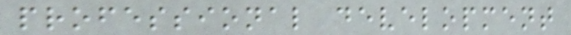professional development
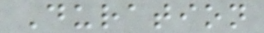Duration
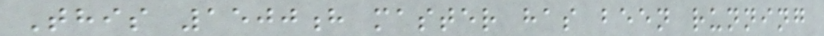This 1500h master has been running
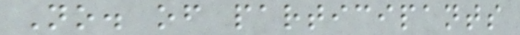No. of participants
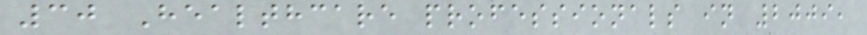30 Healthcare professionals in 2009,
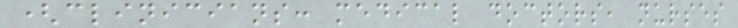(clinicians: medical doctors, nurses
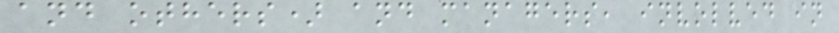and others) and managers, involved in
